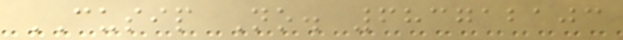CUSIP No. 683712103
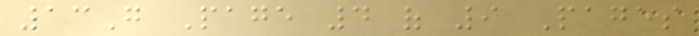13G Page 4 of 9 Pages
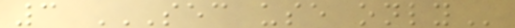3 SEC USE ONLY
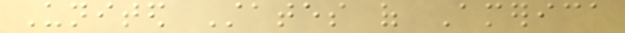United States of America
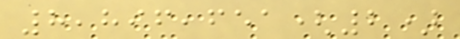8,896,651(2)
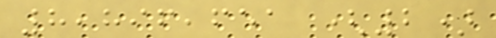8,896,651 (2)
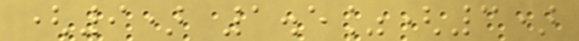(9) 1.5%(3)
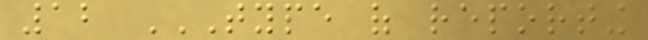12 TYPE OF REPORTING
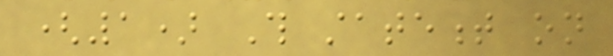(1) This statement on
